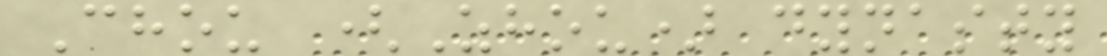Chou (Zhou) dynasty
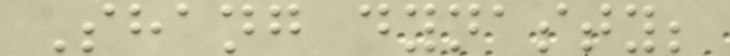Shang dynasty;
